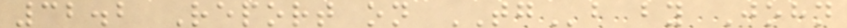32.2 Report on TGb by John
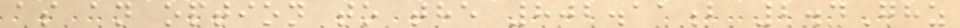as an option to the 802.11b 2.4Ghz
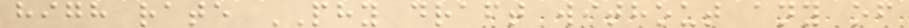high rate PHY draft without any of
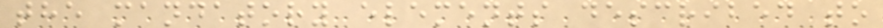the mandatory elements described to
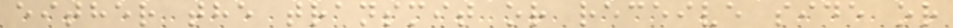either the transmit or receive side or
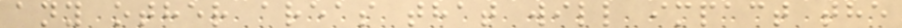any other areas that will impact the
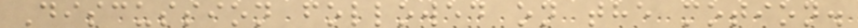Discussion followed on the motion.
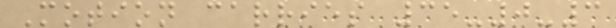Motion carries 35-0-3
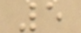5
